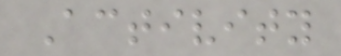Activity
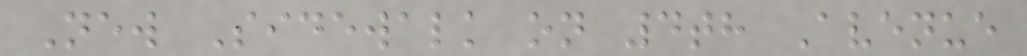New Sidewalk on 4th Avenue
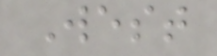West
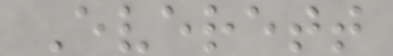Everett
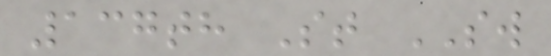137th St SW
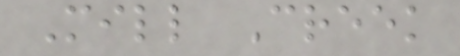Mill Creek
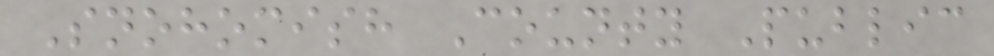Snohomish County Public
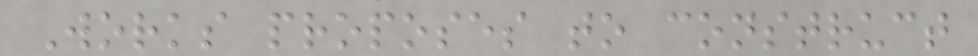Works proposes to construct
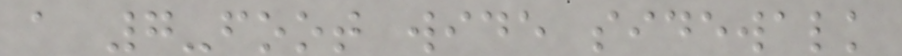a 7-foot wide sidewalk
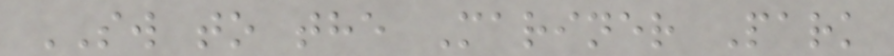SW to the Mariner Park
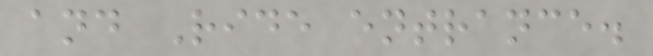and Ride entrance.
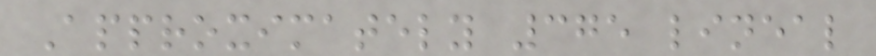Approximately 375 lineal
